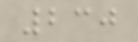230
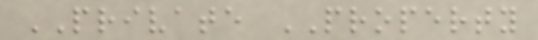PRIVATE PROPERTY
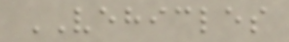VEHICLES
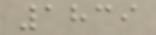1839
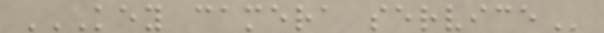KEY CAMERA SERVICE
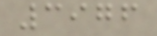3976
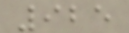925
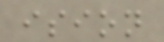ision
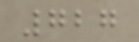727
